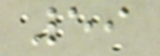59
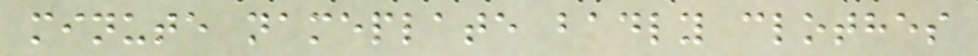minute nameplate badly clothes
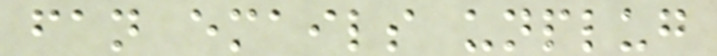fan emails unplug
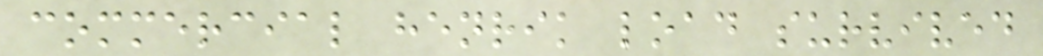commercial henrik load survived
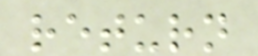return
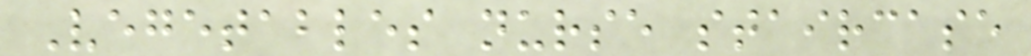Vegetables nurse staircase
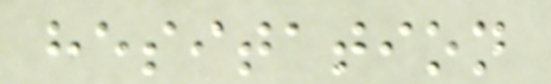hesitation
